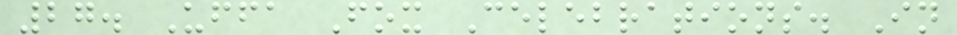27. Uffa Fox Celebrations. In
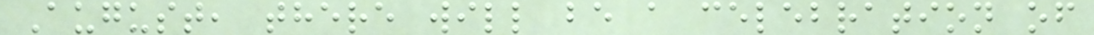August, there will be a celebration of
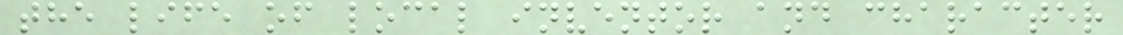the life of local inventor and character
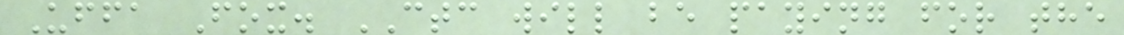Uffa Fox. CTC will be paying for the
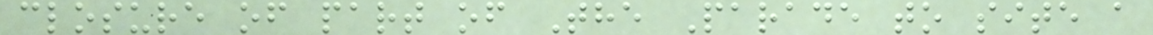closure of part of The Parade to site a
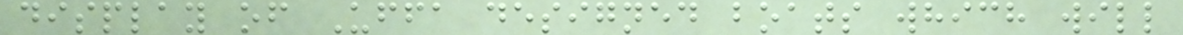display of Uffa designed boats which will
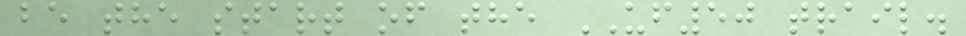be the start of the UF50 trail.
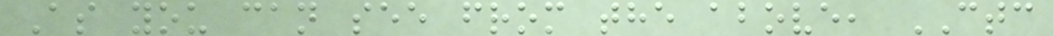As you can see from the above, CTC
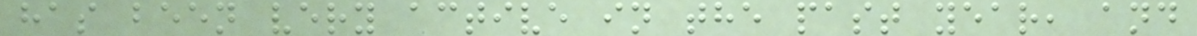has been very active in the past year, and
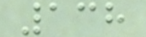138
